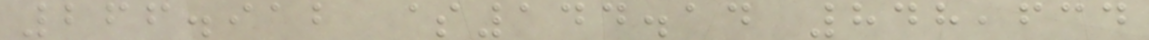266.912 $144.14 848,634
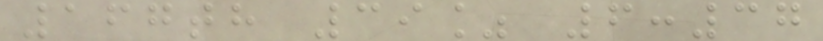167th 39% 6:37
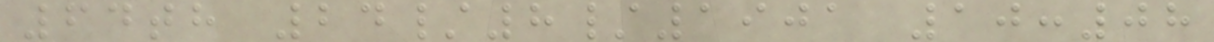64th 24/8/1901 10:08
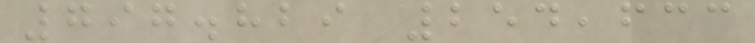797.829 254,633
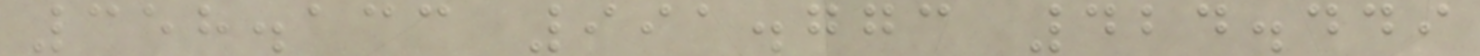358.133 991.773 424.449
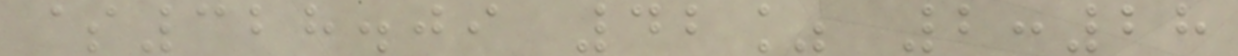$328.09 42% 2:28
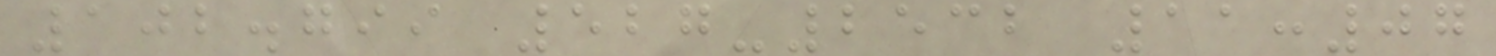102.799 527-2532 11:07
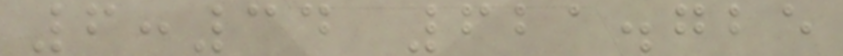6:34 621.725
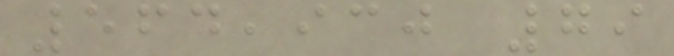564,930 79
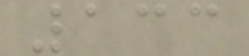133
